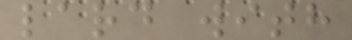lard with
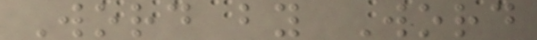Word by Word
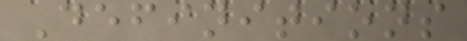Definitions
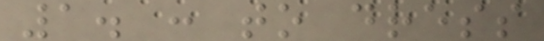1. : to dress
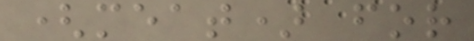(meat) for
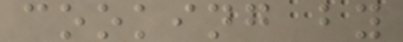cooking by
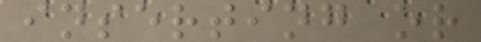inserting or
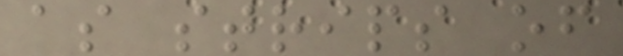as strips of
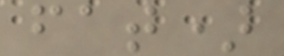fat)
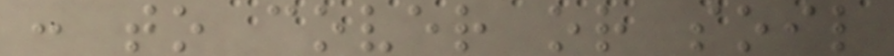: to cover or soil
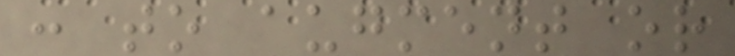: to augment or
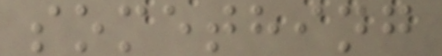something
